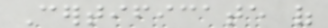Certificate of
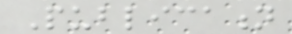Publication
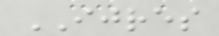IJRES
